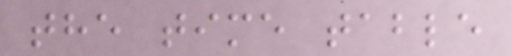the time table
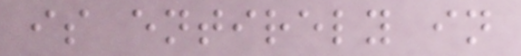is entirely in
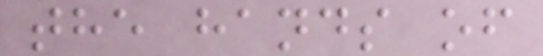the hands of
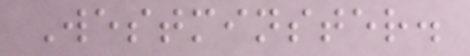Westminster.
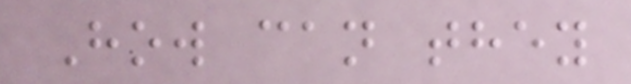How can they
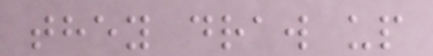they draw up
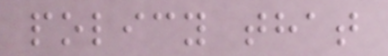policy that
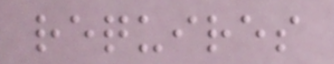requires
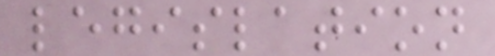legislation
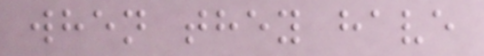when they have
